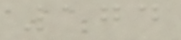174
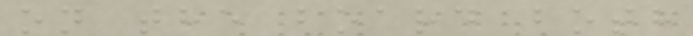on the board both
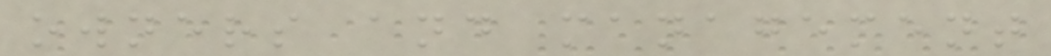owners and management
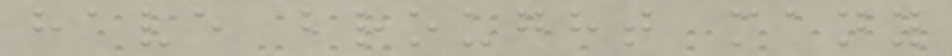have brought many
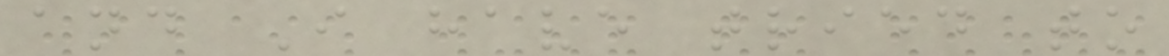and I have tried to
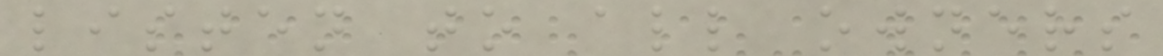listen to all owners
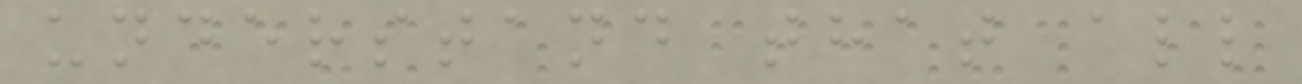understand that all
